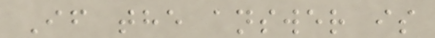If the answer is
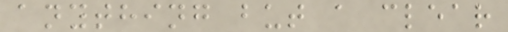anything but a clear
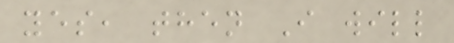yes, then I will
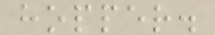hopper.
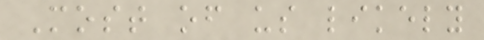Most of us likely
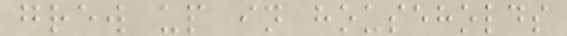grew up in households
